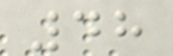48
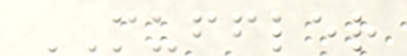MUFFLER
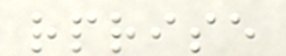rprise
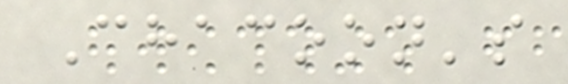Chacoon's
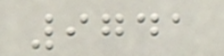9741
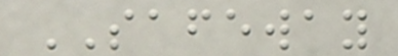SAFEWAY
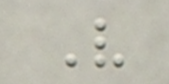V
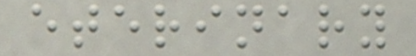eterinary
